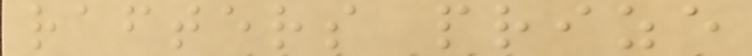rafters prize
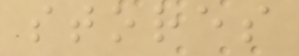stores
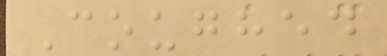Coughed
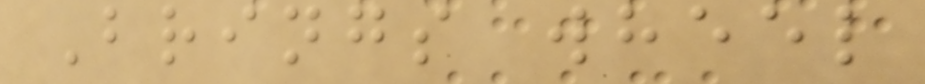Brings wheel
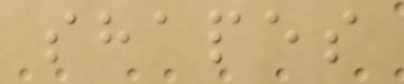shapes
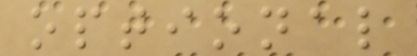optional
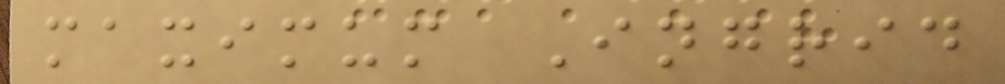maximum Ingrid
